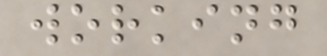working
